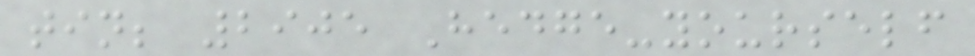tin; 2905 Hedge-yourself
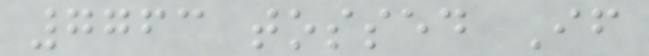7763 tossed If
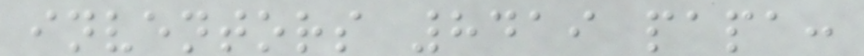inventors 8419 papa:
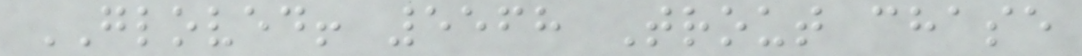GLOVED! 5568 Trout chase
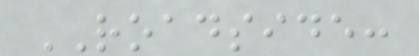ROADSIDE:
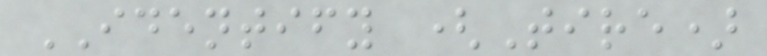IDENTIFY (Tire)
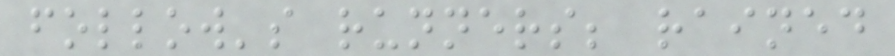follow's runners; rained
